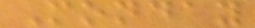Monday
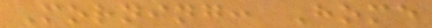Morning: Home
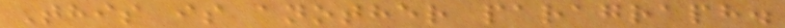This is another paragraph.
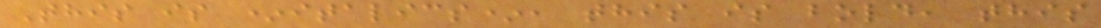This is *italics*, this is bold, this
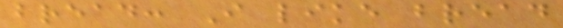bread: I like bread
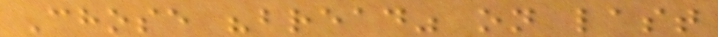Chose "bread" on last
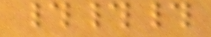###
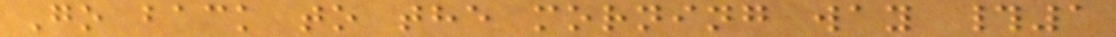Go back to the morning way #1
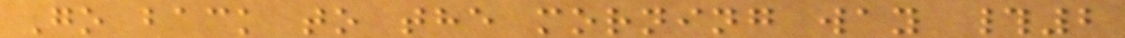Go back to the morning way #2
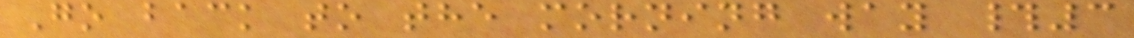Go back to the morning way #3
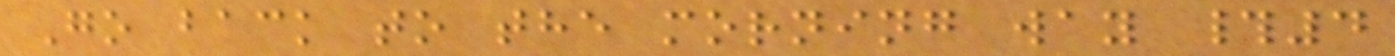Go back to the morning way #4
